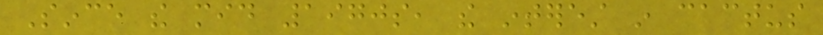Since the mid 1970s, the interest in cactus
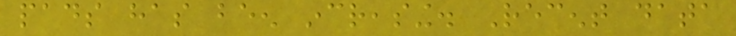pads has been increasing. Recent data
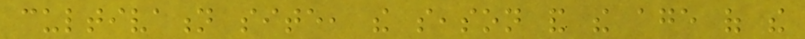cultivation site, the season and the age of the
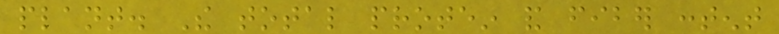plant. The total protein and fiber content
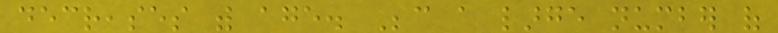decreases with age. Because a large number of
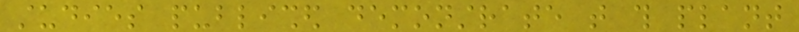studies published demonstrate that this plant
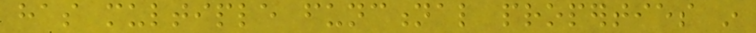has multiple functional properties in
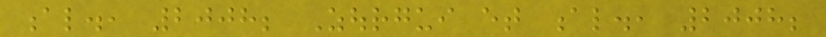al., 2008; Zourgui et al., 2008;
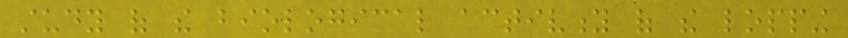study of the biological activity of the lopping
